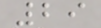29
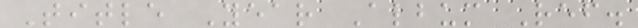Title Year Album Ref.
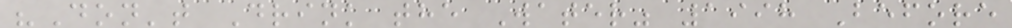"Don't Drink the Water" 1998 Before
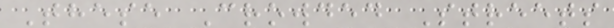These Crowded Streets
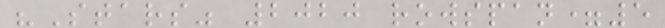"Stars" 2020 rowspan=5
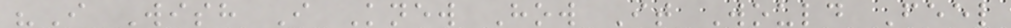"I Wish I Knew How It Would Feel
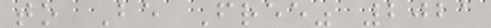to Be Free" 2021
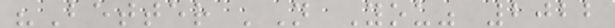"Better 'N You" 2022
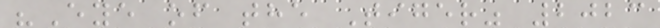"Eye of the Tiger" 2023
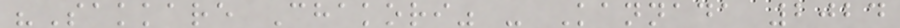"Sakkare Chakori" - Kannada 2024
